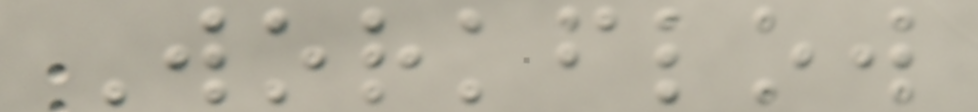Workflow
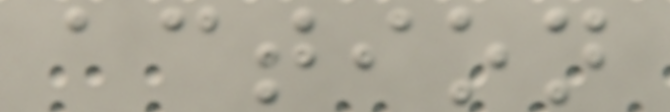action
